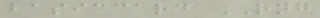basiccard RNG
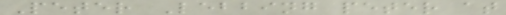Peter Lebbing peter at
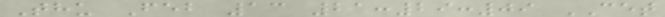Thu Feb 13 21:29:09 CET
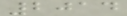2014
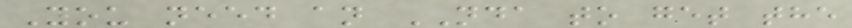You need an NDA to get the
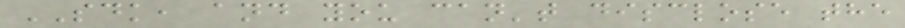SDK, and you can't disclose the
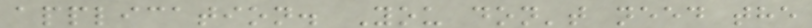application. You don't need the
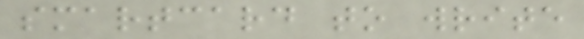smartcard to write
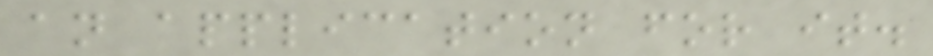an application for it.
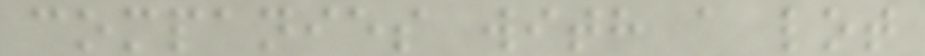companies with a lot
